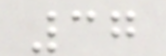37
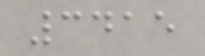3415
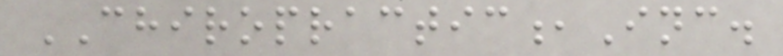CHIROPRACTIC,Inc.
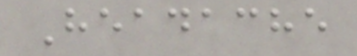Headache
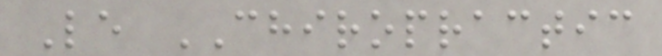Le CHIROPRACTIC
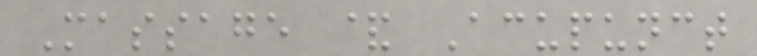Massage & Acupunct
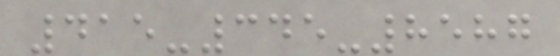415-345-8587
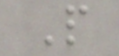P
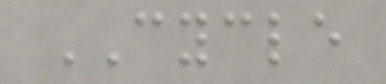CYCLE
